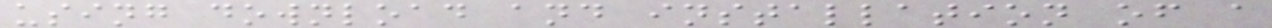using download and installation of a
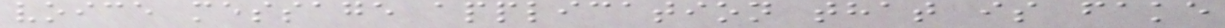voice message application that is fake
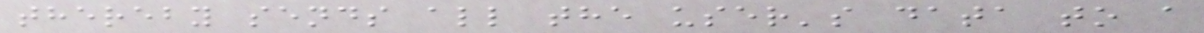thereby sends all the user's data to a
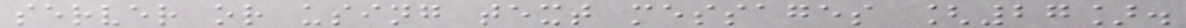server or using text messages [27].
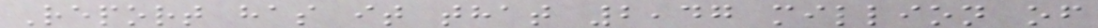Report has it that 2,47 million of
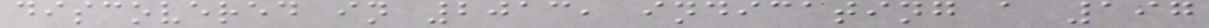discovered in 2013, indicating a 197
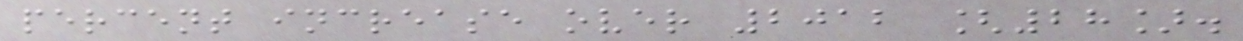percent increase over 2012 [28].
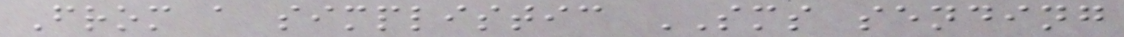From a simplistic SMS sending
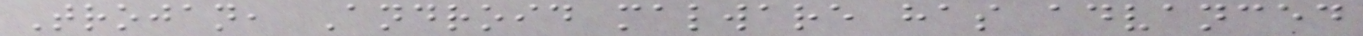Trojan, Android malware has advanced
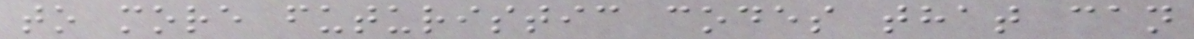to more futuristic codes that can
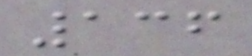136
